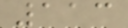113
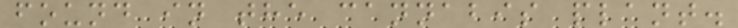found in the cannabis plant.
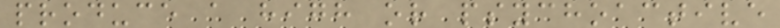produce a high or psychoactive
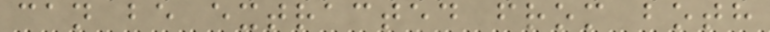can be extracted from both
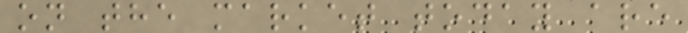on the market today are
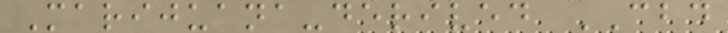Marijuana-derived CBD
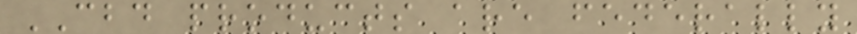CBD products are federally
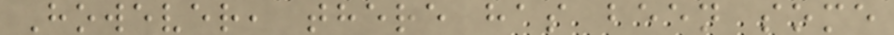However, there has been some
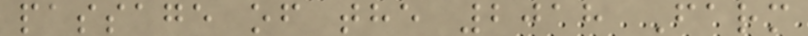passage of the 2018 Farm
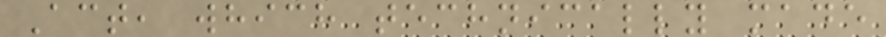Act, which technically made
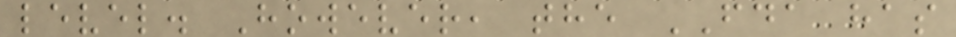level. However, the FDA has
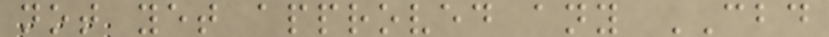not yet approved any CBD
